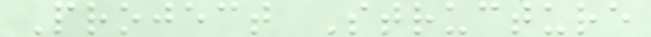Project Structure
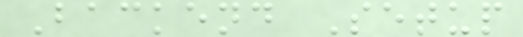Backend Setup
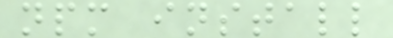npm install
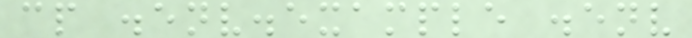cp .env.example .env
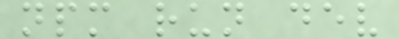npm run dev
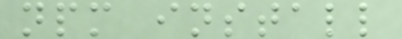npm install
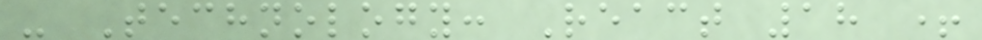- Technology: React 18 +
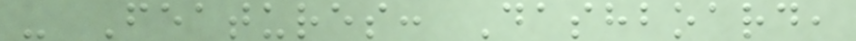- Features: Dashboard,
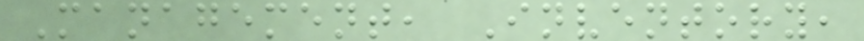Management, Inventory,
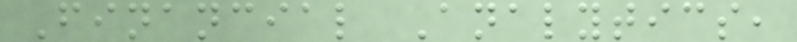Financial Analytics,
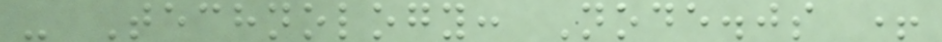- Technology: Node.js +
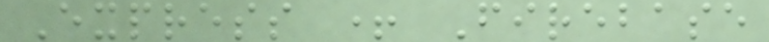Express + Firebase
